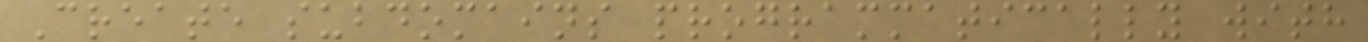Create subdomains programmatically with
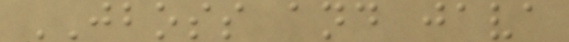JBOSS and java
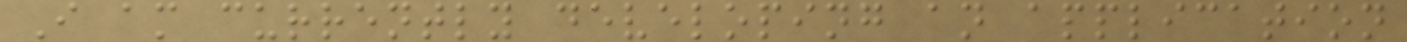I am currently developing an application
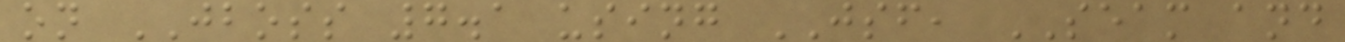on JBOSS 7.1 using JSF, SEAM and
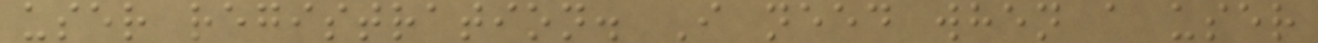user registration. I need when a user
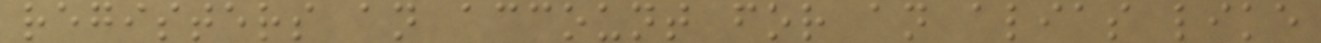registers an account for an alias like
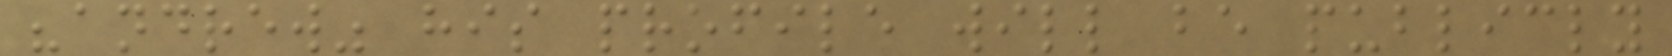"andrew" his profile will be publicly
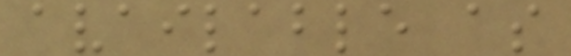available as
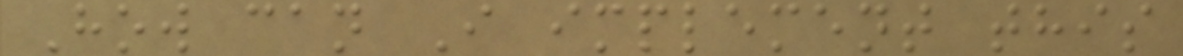How can I implement this
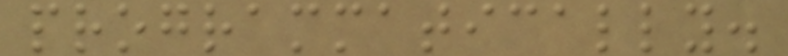programmatically.
